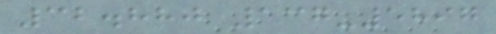32.880 137-5897
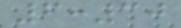6:30
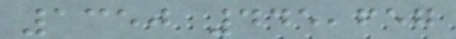1350 445,657
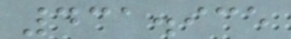431.935
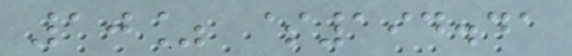10% $194.41
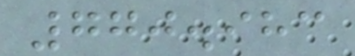770.983
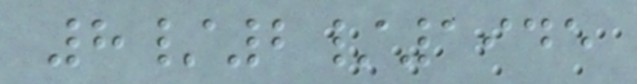8/2/1945
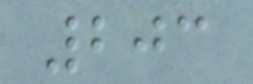203
